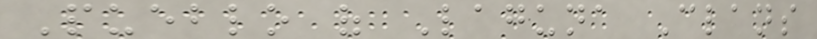Pueblo of Laguna Clans
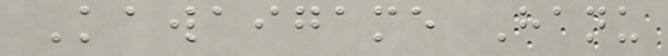Kawaigame Hanu
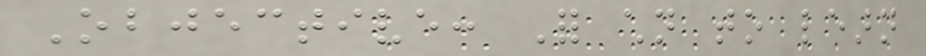Objective: For children to learn
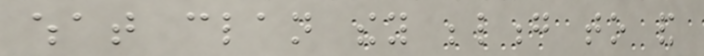what clan they belong to and
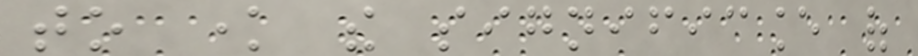to know the significance of
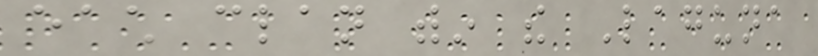each clan within the Laguna
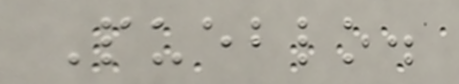Pueblo.
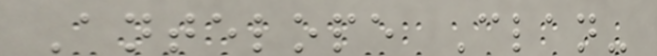Antelope Clan-
